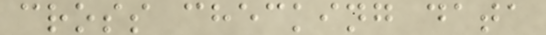cross checking data
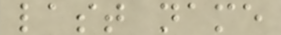last name
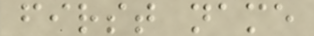first name
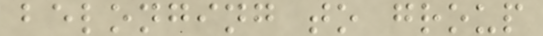belonging to group
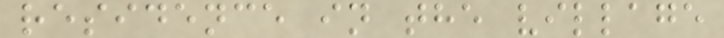residence in the village
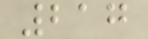217
